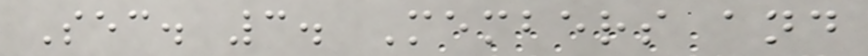Sec. 3. Members and
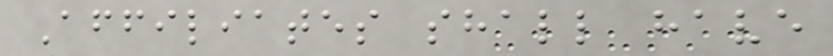Affiliates shall have
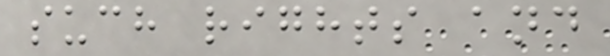such rights and
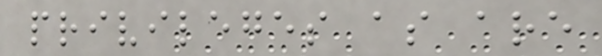privileges as are
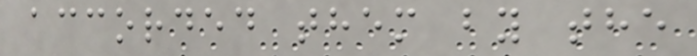accorded them by the
